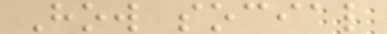How social
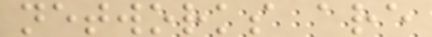networks are
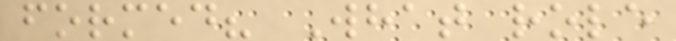formed? What role
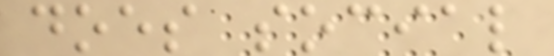does social
